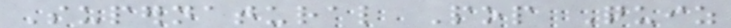Supernatural Pop Quiz
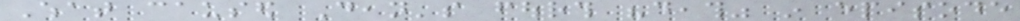What caused Dean's fourth "death" in episode
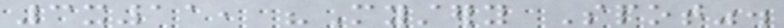3x11, "Mystery Spot".
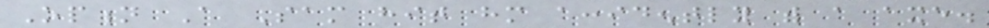Option A Sam hit him accidently with a axe.
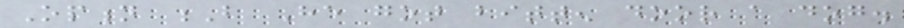Option B He got bitten door a dog.
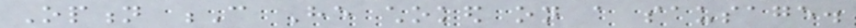Option C He choked on a sausage.
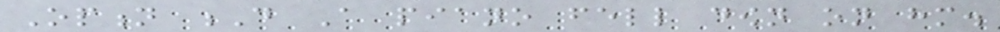Option D A piano fell down on him.
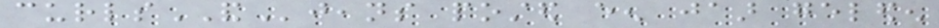curlsANDjeans posted een jaar geleden
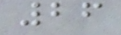26
